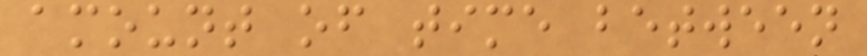amount of time between
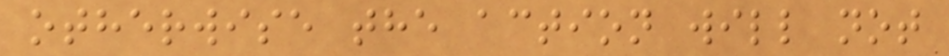otherwise the action will not
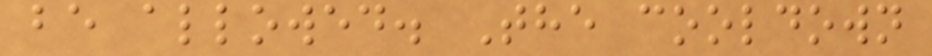be allowed. The cooldown
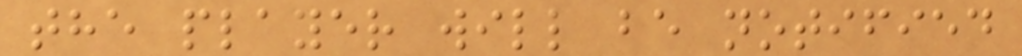the player will be notified
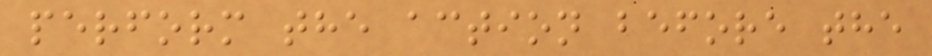perform the action before the
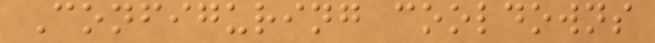Configuring cooldowns
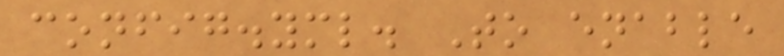config.yml. To enable
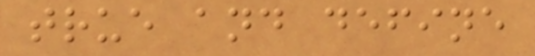true and define
